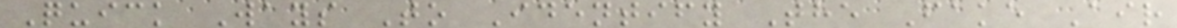Quick Ways To Identify The Fake Air
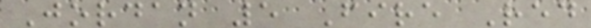Jordan 5 Fire Red
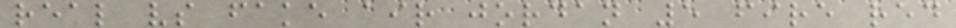real vs fake air jordan 5 fire red
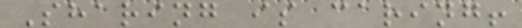Sharing is caring!
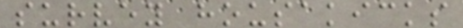survey housakicks
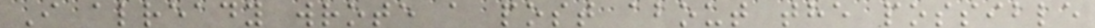I already wrote a post about the possible
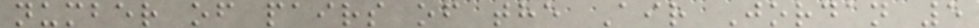number of pairs of the Air Jordan 5
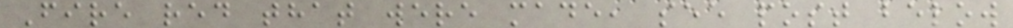Fire red that were made, see post below
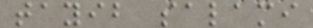tayib salami
